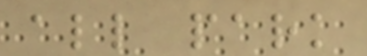all park
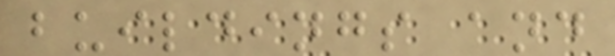buildings and
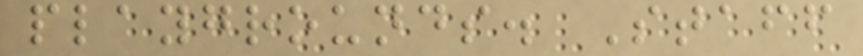playgrounds. Staff
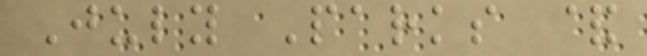July Parks &
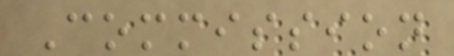Commission
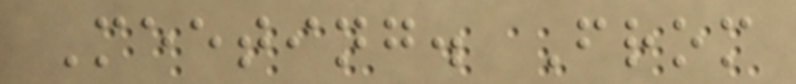Meeting. From
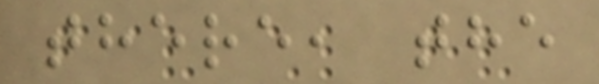there, the
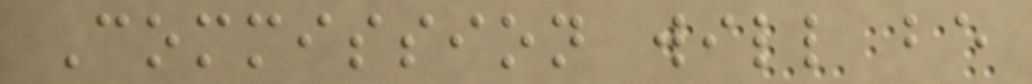Commission will be
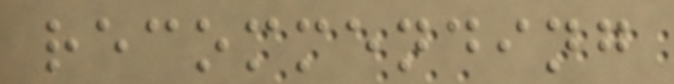recommending
